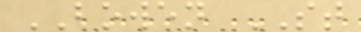BOWEN ST
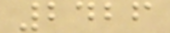2426
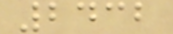2432
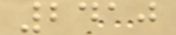2410
